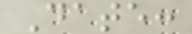Date:
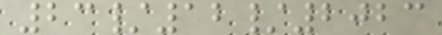23/12/2023
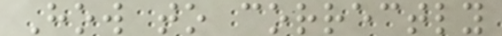How to correctly
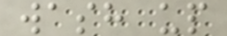wash up
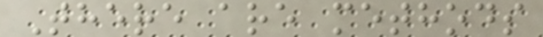There are methods
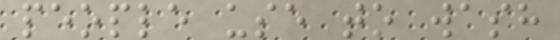people use to wash
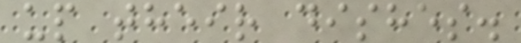up their dishes.
